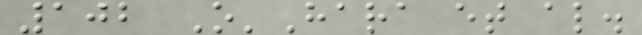102 O'Hara et al.
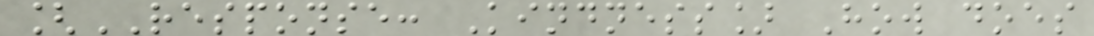[RESPONSE: Kindness] How does
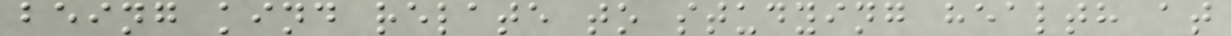being kind relate to studying health at
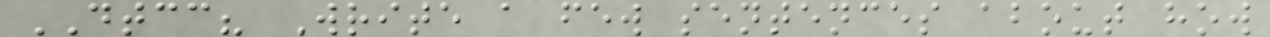DTCC? Write a few sentences about how
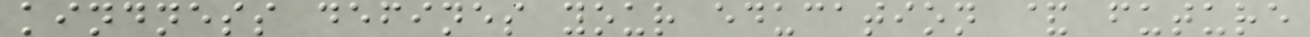kindness defines your education & future
